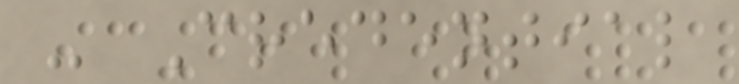- Credential
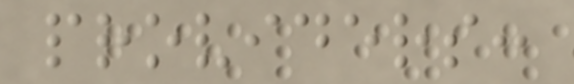providers:
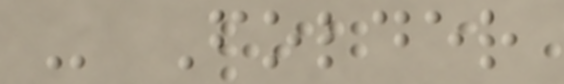- Folder
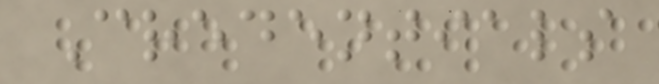Credentials
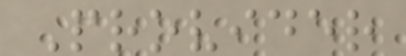Provider
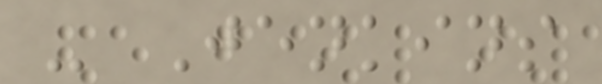- Jenkins
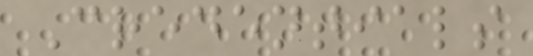Credentials
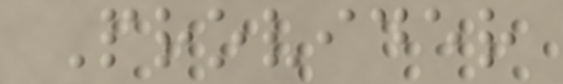Provider
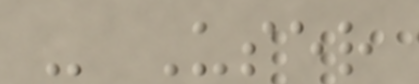- User
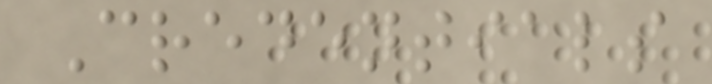Credentials
